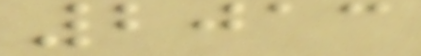2013
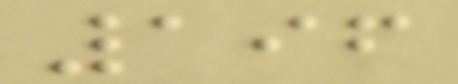196
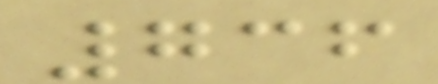736
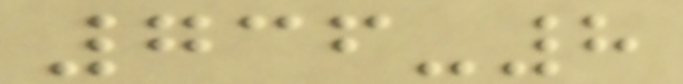736-8
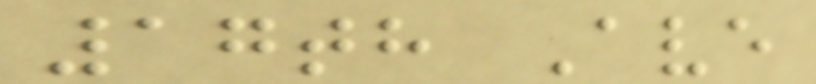17th Ave
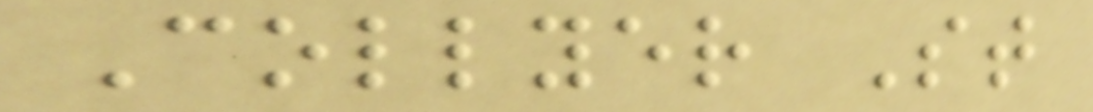Collyer St
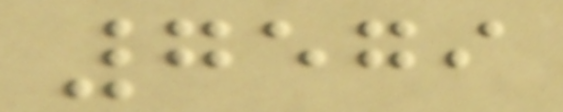7579
